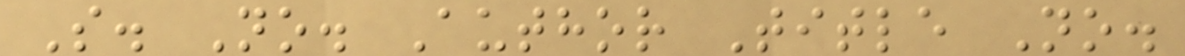S. No. Author Title No.
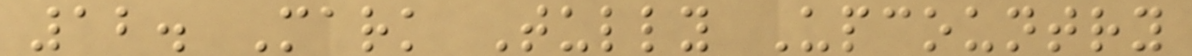12. Mark Tully Upcountry
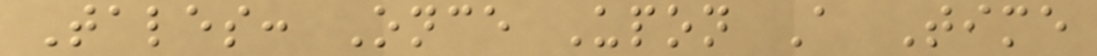Tales: Once Upon A Time
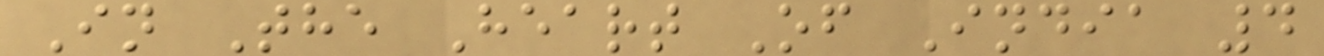In The Heart Of India 4
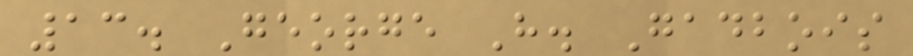13. George H. Gadbois
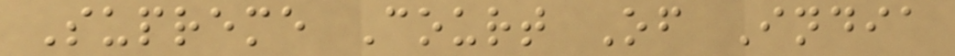Supreme Court Of India
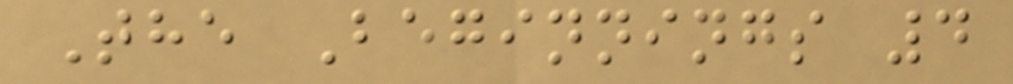The Beginnings 4
